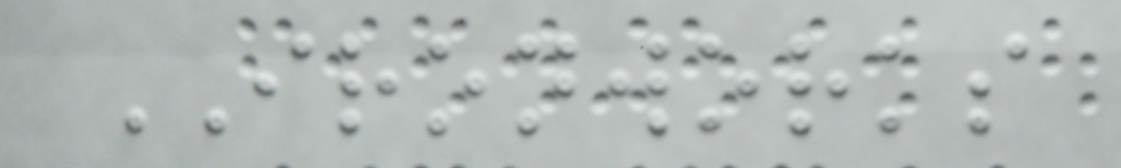IRONWORKS
